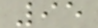95
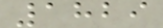1829
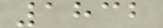1832
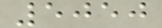5050
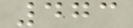473
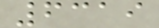6319
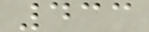433
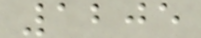1205
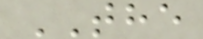THE
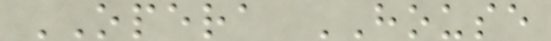OPERA HOUSE
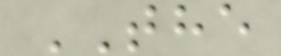THE
